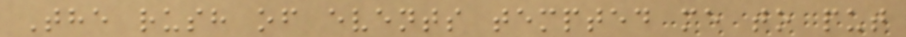The rush of events tempted me to put
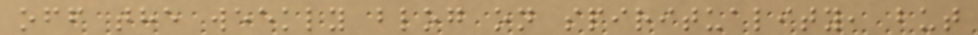off the weekly blog on spirituality, but
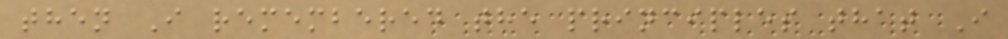then I remembered the principles that I
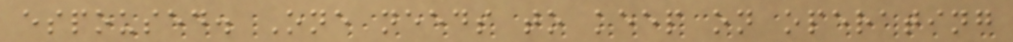espoused. One needs to keep on operating
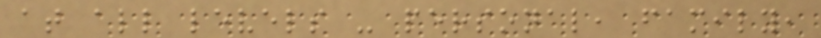at all levels - personal, family,
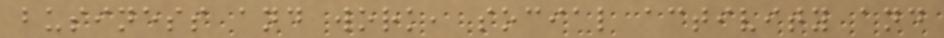business and work, social activity and
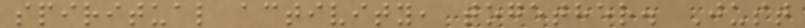spiritual activity, together. Just
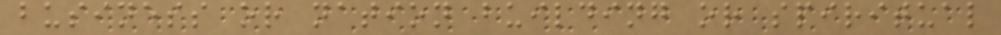business or nation building or spiritual
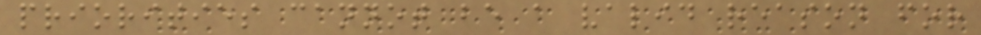priorities cannot be a valid reason for
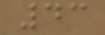43
